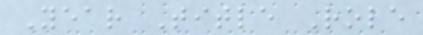Year Title Role
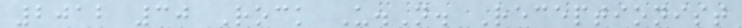2012 30 Rock U.N. Receptionist
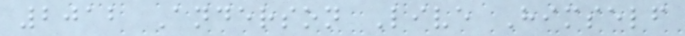2012 Anderson Live Himself
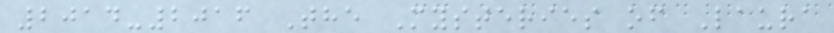2014-2016 The Mysteries of Laura
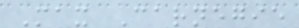Max Carnegie
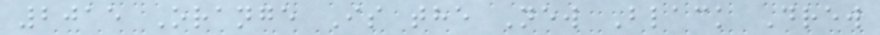2015 Orange Is the New Black Drew
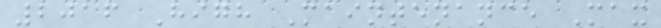2016 High Maintenance Max
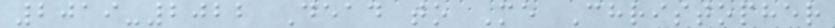2019-2022 Dead to Me Christopher
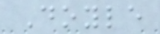Doyle
